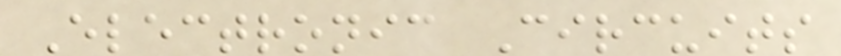Electronic Circuits
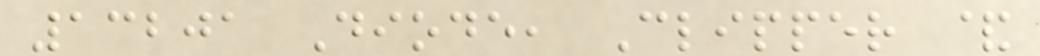13201 Diode, Clipper &
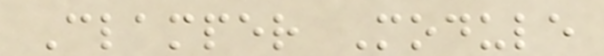Clamper Module
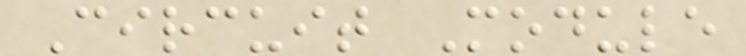Circuit Module
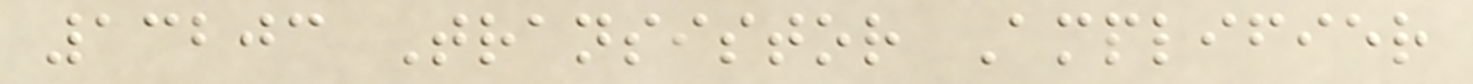13203 Transistor Amplifier
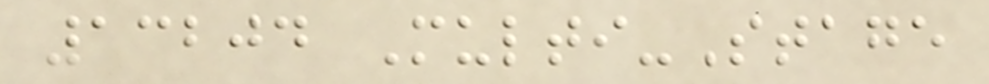13204 Multi-Stage
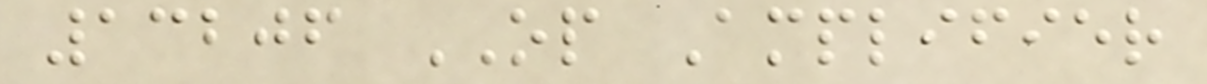13206 OP Amplifier
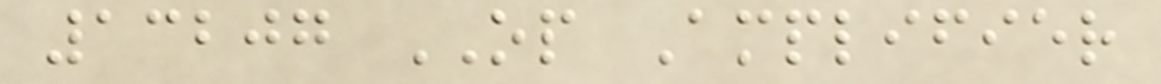13207 OP Amplifier
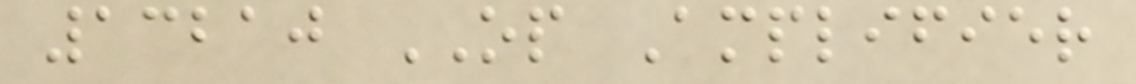13210 OP Amplifier
